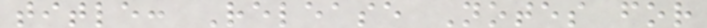title: Release Notes for
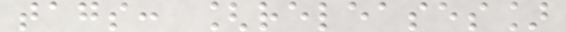tags: [releases]
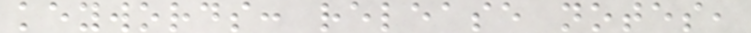keywords: release notes,
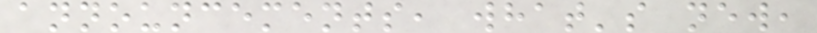announcements, what's new,
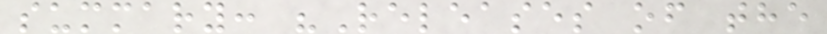summary: "Releases of the
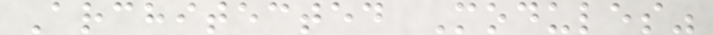Architected Modules"
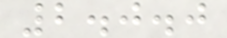2.0.0
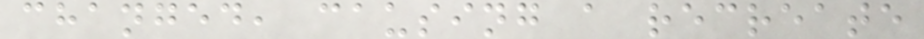changed, causing a recreate
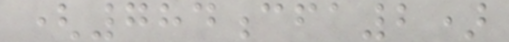(784cfa2)
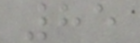85
